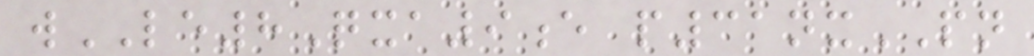wLE8Qxa9e p31nxPN
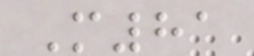M81
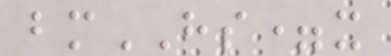bmHS=x
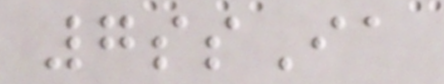7ssIa
